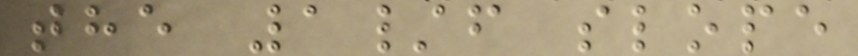the 1/f slope
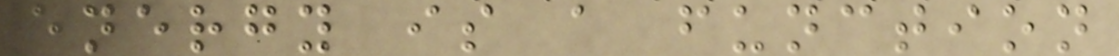energy is a function
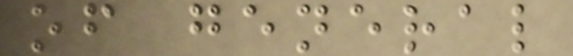of general
